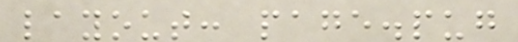layout: page.pug
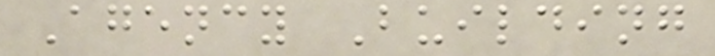Agency Building
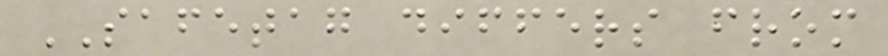SAFETAG differs from
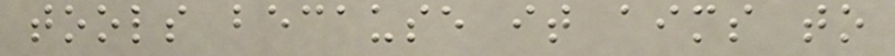tools because it aims to
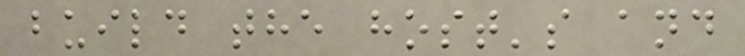build the host's and
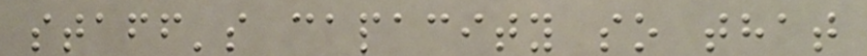staff's capacity so that
